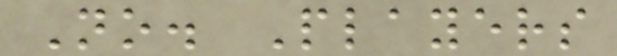No. Players
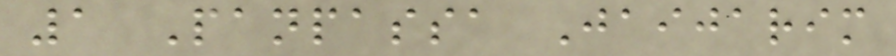1 Panpassa Jaijarim
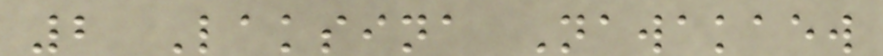2 Laksina Nawakaew
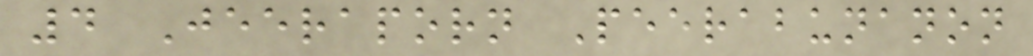4 Jeeraporn Peerabunanon
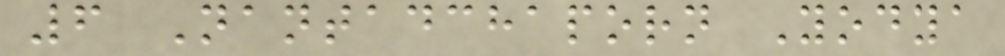6 Nantadchaporn Yodya
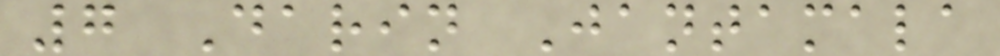7 Darin Jantamala
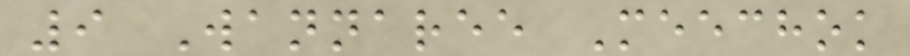9 Wannaree Meechok
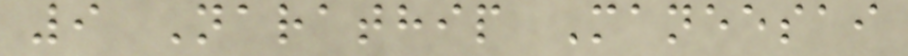9 Narathip Maneesai
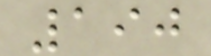190
